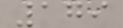179
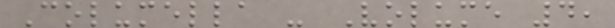Columella - Volume 4,
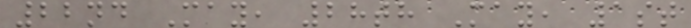22nd May, 28th May, 1st
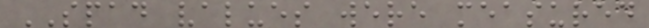SPAD values were measured
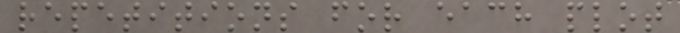repetitions for each plot
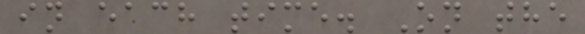in each time. On the
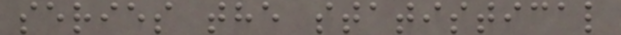series the statistical
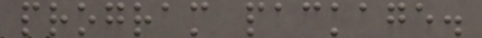program package.
